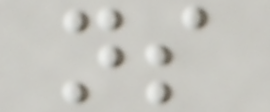ns
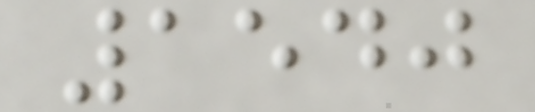1540
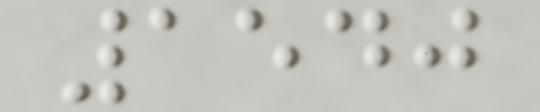1540
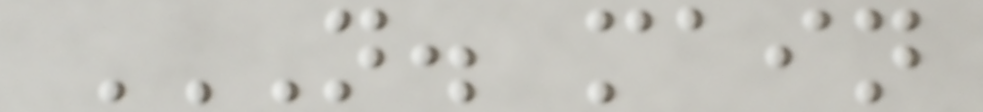N. MAIN
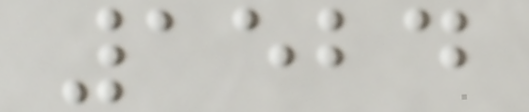1524
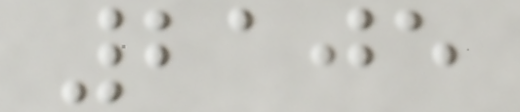2105
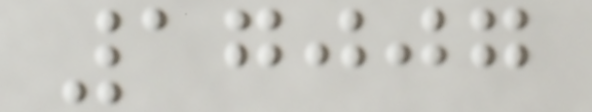17007
